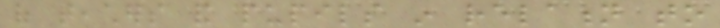of teachers and pupils in relation to
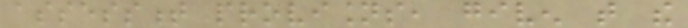assessment provisions, given that the
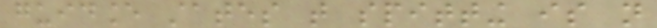guidance states that spitting is not
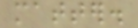matter.
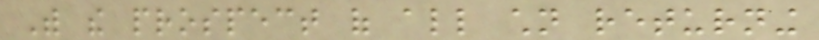With the prospect of all children returning
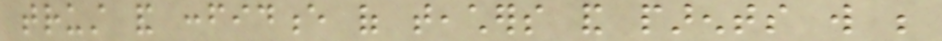trust and confidence of teachers and parents will be
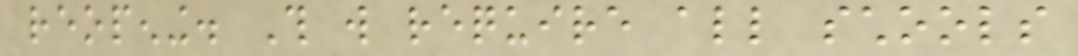reopening. This will require all schools
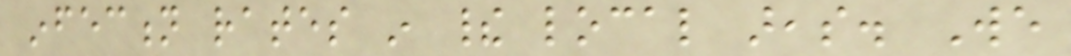infection rates in their local areas. We
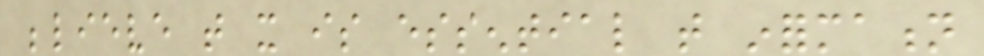believe that it is essential that information
